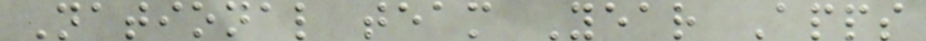National team Year Apps
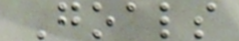Goals
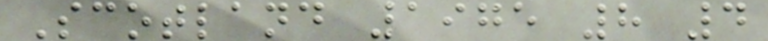Scotland 1975 8 4
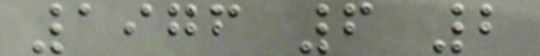1976 6 2
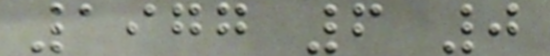1977 6 0
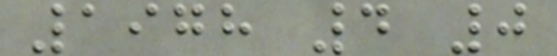1978 4 0
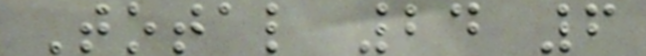Total 24 6
